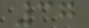37
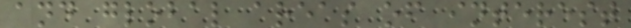and global areas of interest
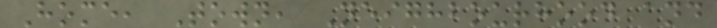Home, Town, Neighbourhood and
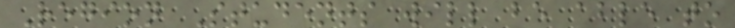Region Students will be able to
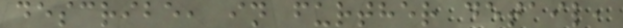describe, in further detail,
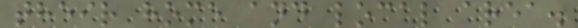their home and local area.
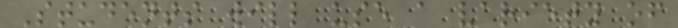Students will use a variety of
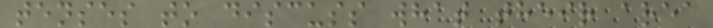tenses to discuss what their area
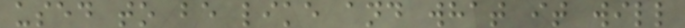used to be like and what it will
